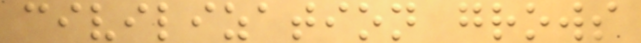civilization grows
